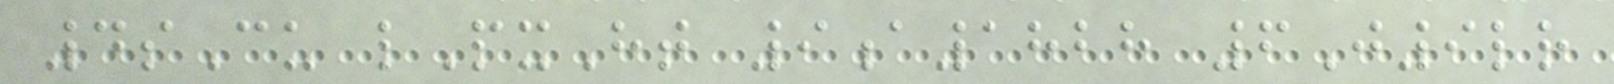4sCu lPxHt 9a1828 6J9lr
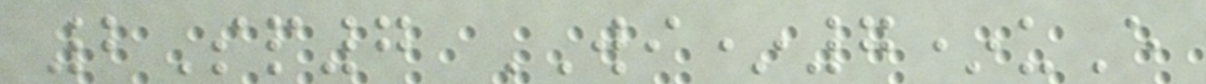2Sp7 WI*7*uE
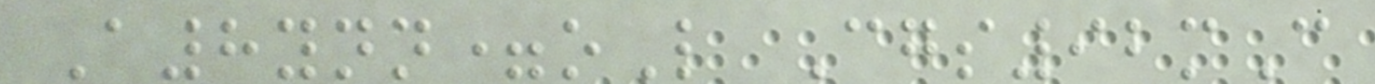A8ynn=oL Cgs92mC
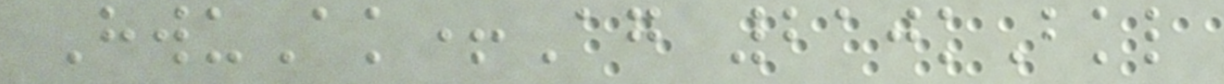HwuAk+Ag 210kBkl
